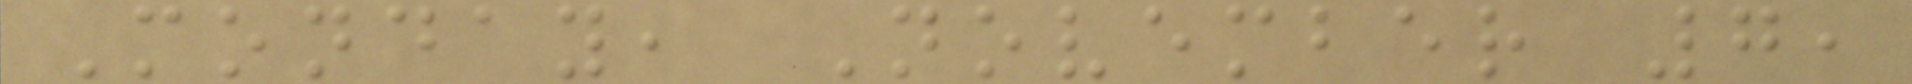Monday, November 7,
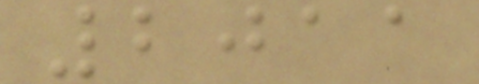2011
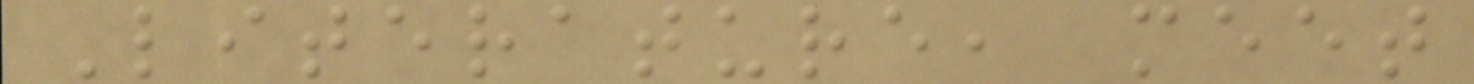Literature, meet
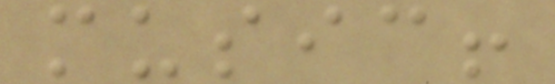music!
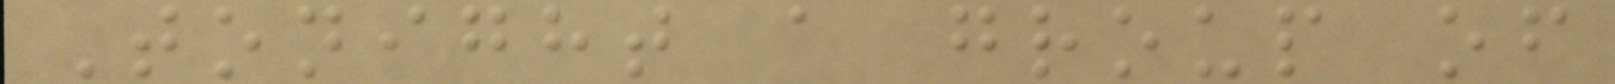Tonight a group of
